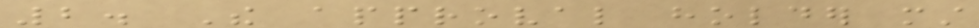2. The approval holder must
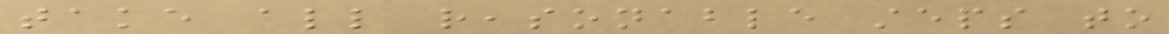take all reasonable steps to
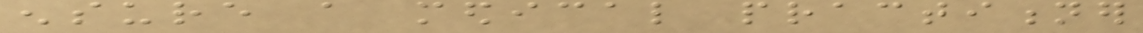ensure a medical practitioner
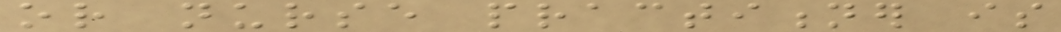or nurse practitioner is
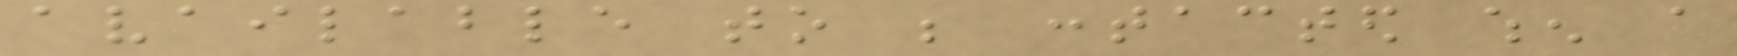available to be contacted when a
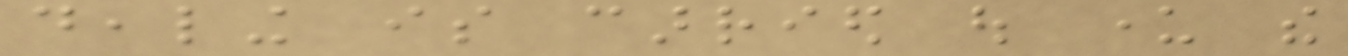dealing is carried out under the
